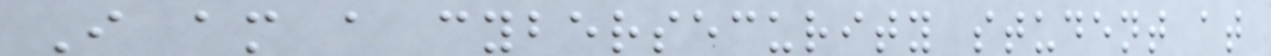I am a cybersecurity student at
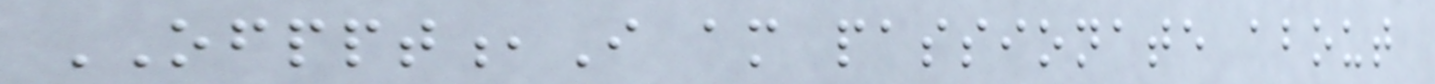OFPPT,I am passionate about
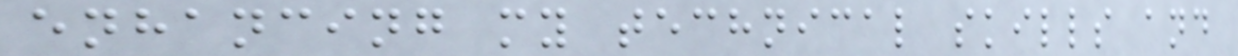enhancing my technical skills and
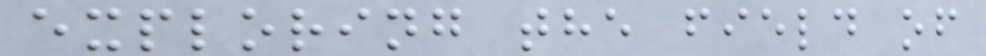exploring the field of
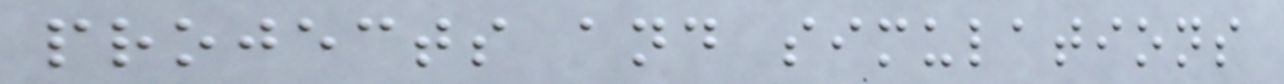projects and simulations
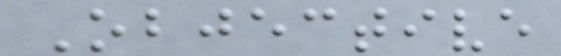Objective
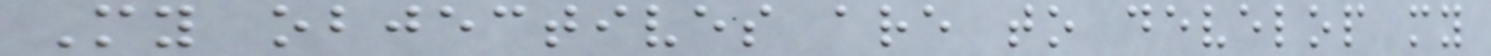My objectives are to develop my
